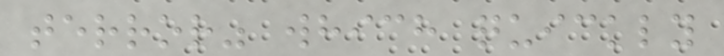terror" which quickly
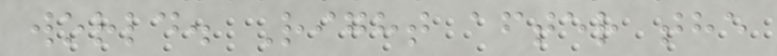world. Right after the
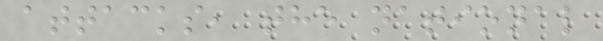attacks, the national
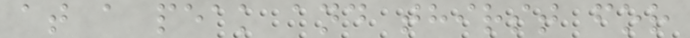at a peak and thirst for
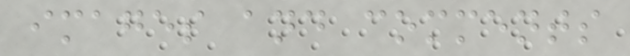images and comments
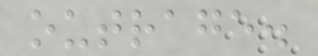outrage.
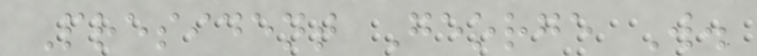President George W.
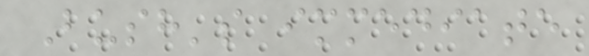Bush's immediate
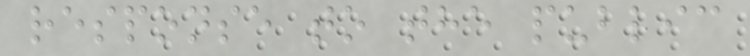response to the public
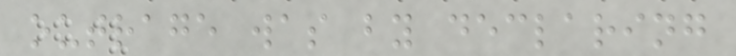outrage was by declaring
